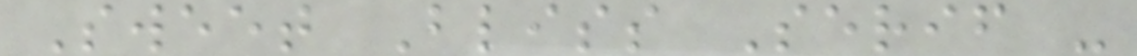Sweet Bliss Serif -
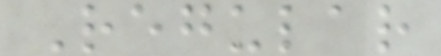Regular
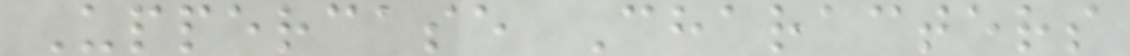Uppercase Characters
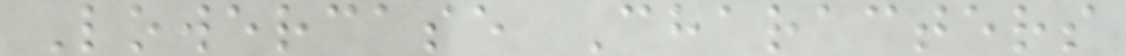Lowercase Characters
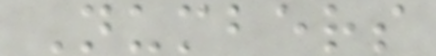Numbers
